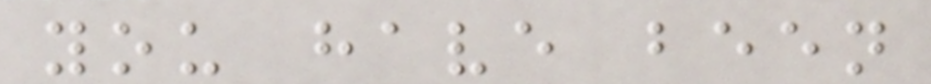you have been
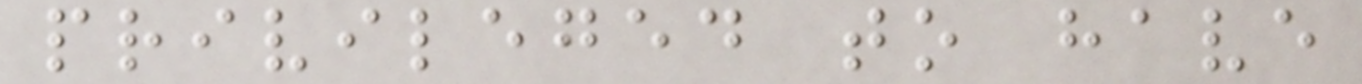privileged to have
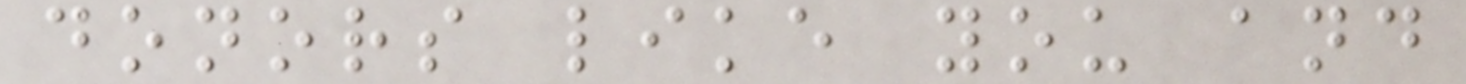donors like you and
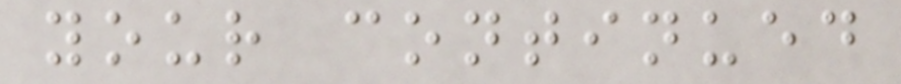your continued
